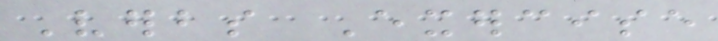Verbs Exercise
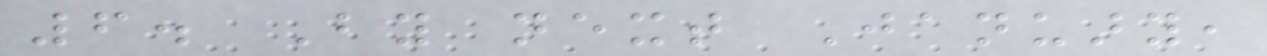6. By next January,
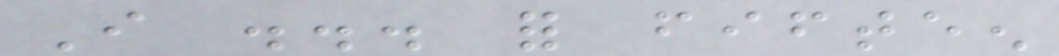I ... for fifteen
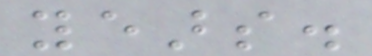years.
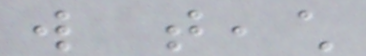will teach
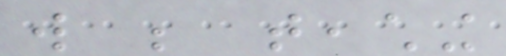will be teaching
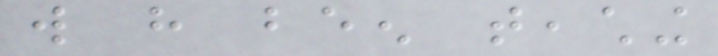will have been teaching
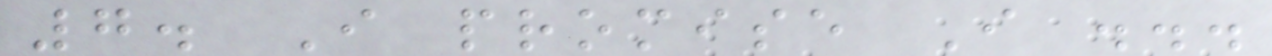7. I promise I ...
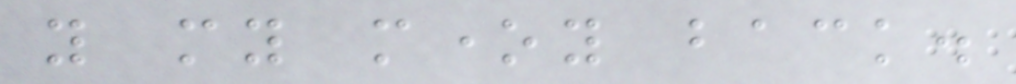you my money back.
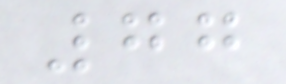77
